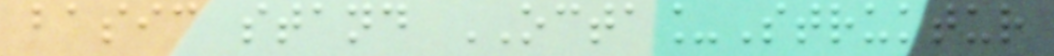basic stand OCTA_Struktur
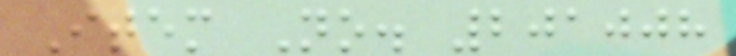Item No. 201008
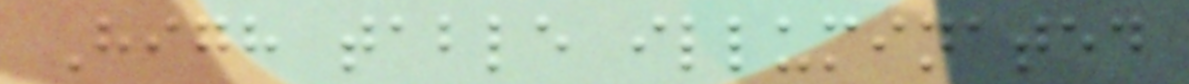High table illuminated
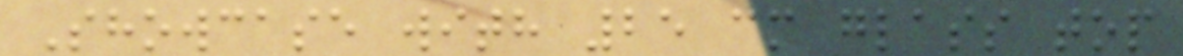Showcase with 25 cm glass top
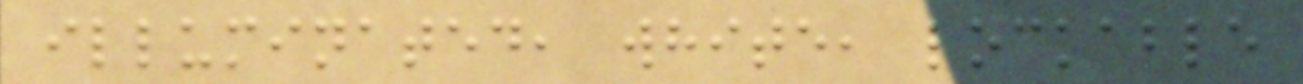illuminated, white, lockable
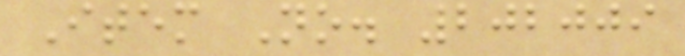Item No. 202009
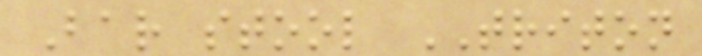Bar stool TRITON
